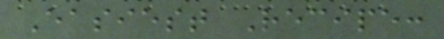Easiest Recipe:
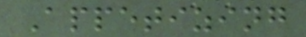Appetizing
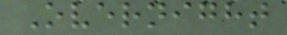Overnight
